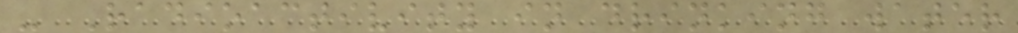- Radioactivity in drinking water
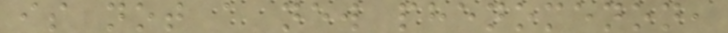is not a new phenomenon,
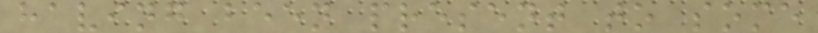having been present to some
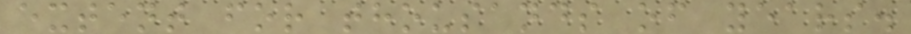extent for thousands of years.
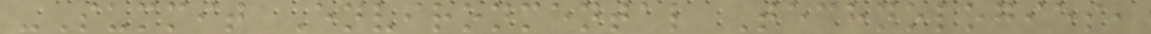-Summit Environmental Technologies,
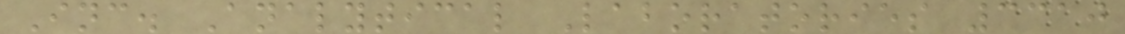Inc. Analytical Laboratories 3310
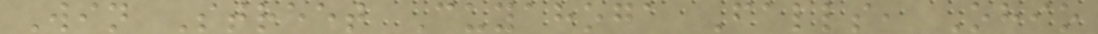Win Street Cuyahoga Falls, Ohio
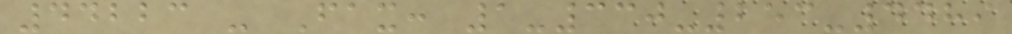44223 - Fax: 1-330-253-4489
